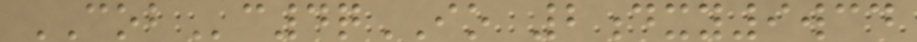COBc4qIO 2dxy9wcd
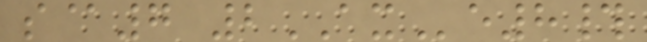s@7 2AXe8#
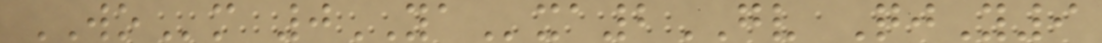WOm 0YAxa2GV QjY9
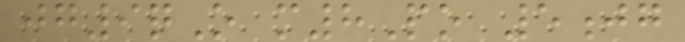jg9qO m8Po 5jg
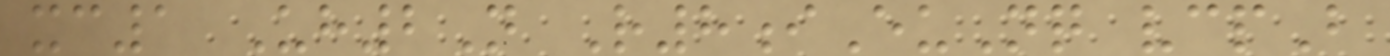xc1 Uh2N R8iEuNq vcpB
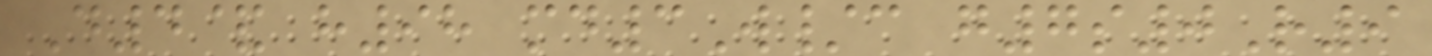D4& h98 md3W/c g7s0R9
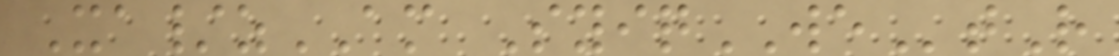Xa/zAM SyiqWEtR
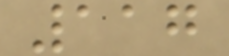117
